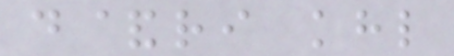d&ri khl
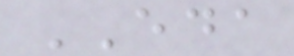EDA
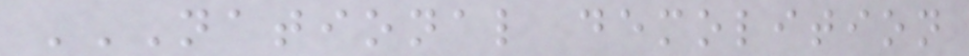NATIONAL DEMOLITION
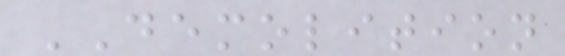DEMOLITION
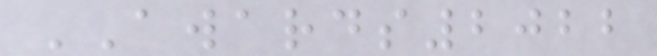AWARDS2022
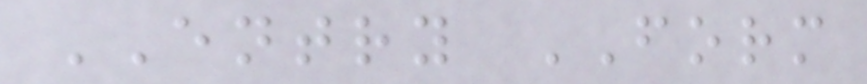ENTRY FORM
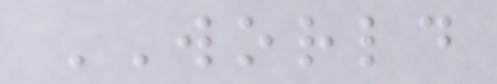WORLD
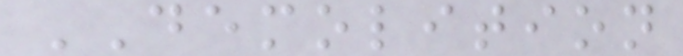DEMOLITION
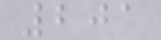201
